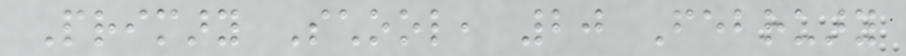Primary School, 20 February
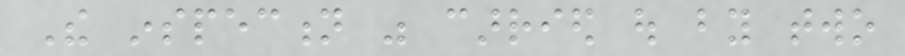The inspection was carried out by two
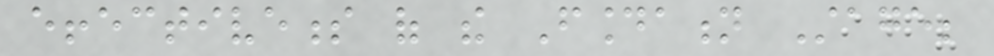effectiveness of the Foundation Stage;
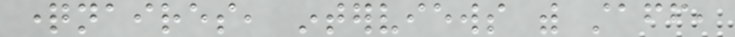questionnaires, interviews with staff,
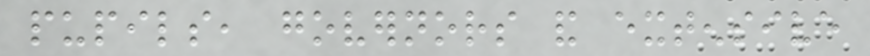pupils, governors and extensive
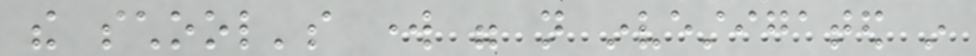the school's work were not investigated in
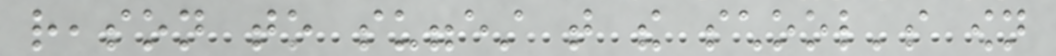reason to suggest that the school's own
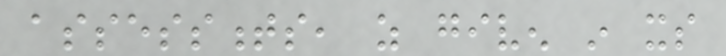assessments, as given in its
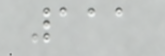111
